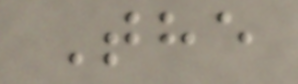The
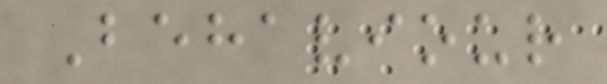Behaviour
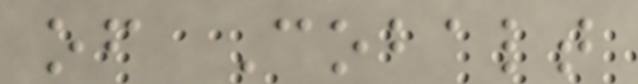of Cobalt
